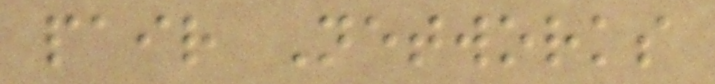pair Networks
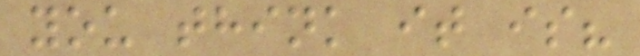you think it is?
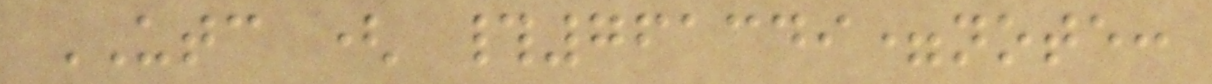UTC ( #761349=note:
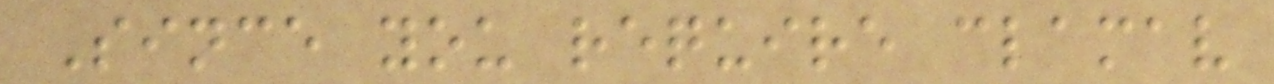Since you require clamav
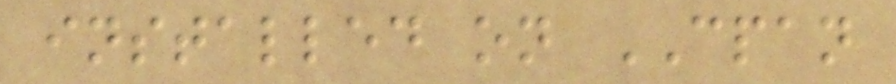installed on CPAN
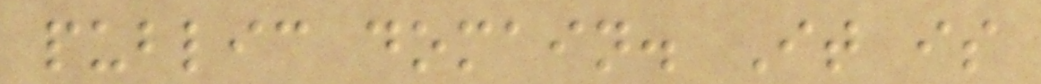public domain. It is
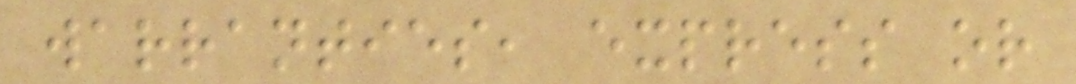warranties, express or
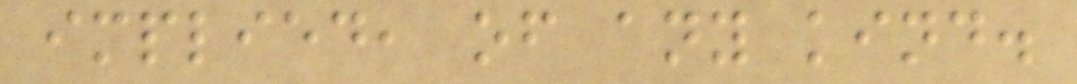implied, of any kind.
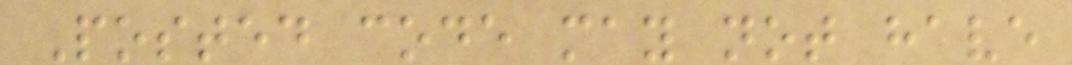Posted code may not have
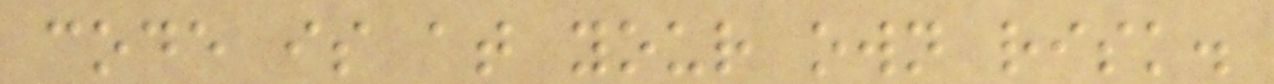code is at your own risk.
